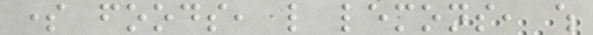some foods, like lemons, which
